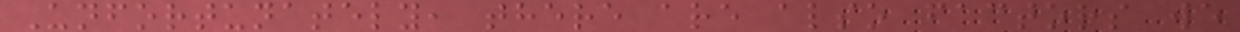Unfortunately, there are also factors we
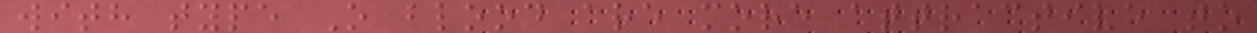with type O blood are more attractive to
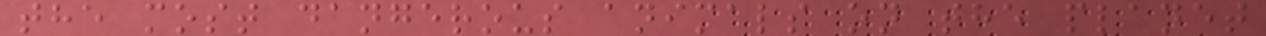the most dangerous animals on the planet
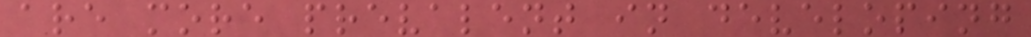are more prevalent in developing
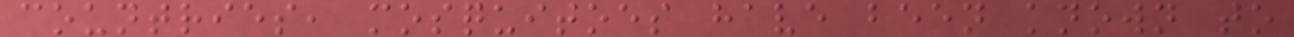countries, mosquitoes have been known to
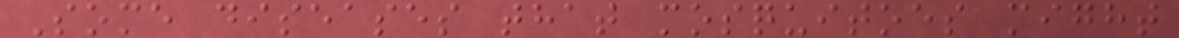Some diseases that mosquitoes might
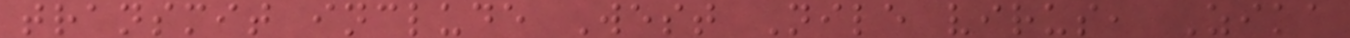transmit include West Nile virus, Zika
